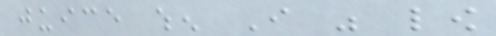juice when I was low
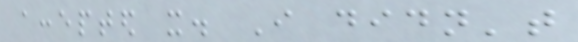accepted it. I didn't
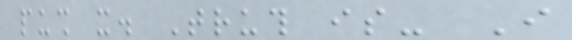push it. Truth is- I
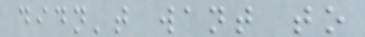didn't want to
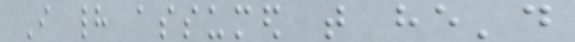I had assumed that he'd
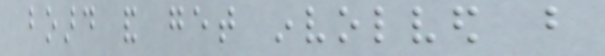board and get involved but
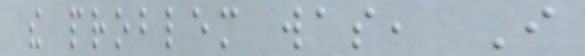the problem was, I
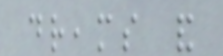dreams and
